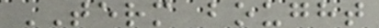TERM bought
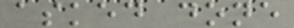asked done
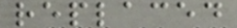replaced
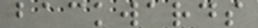backwards
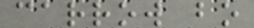carrow bo
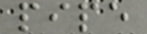pipe
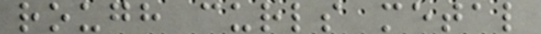rough curls metal
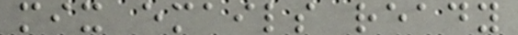mix emails ready
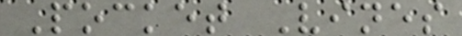Pocket Vines
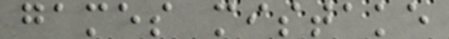games mistake
